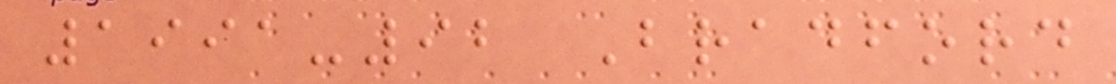1991-92 Bradford
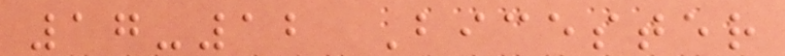17-12 Bicester
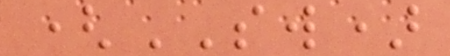(SW)
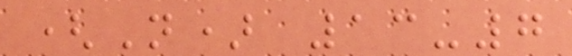(N) 13-7
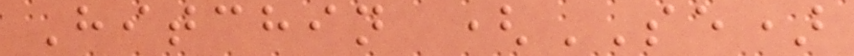Hitchin (SE)
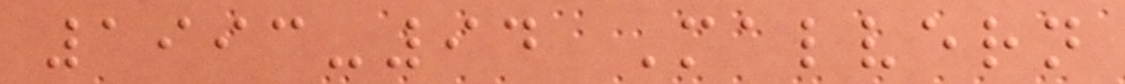1993-94 Malvern
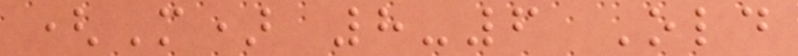(M) 8-6 Old
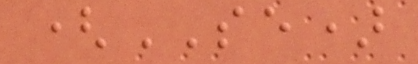(SE)
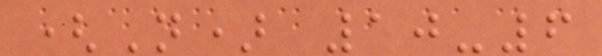(N) 10-6
